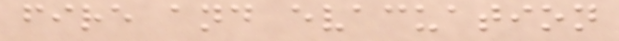fire and evacuation
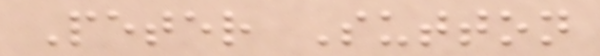Peter Sutton
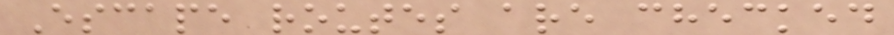Escape routes are checked
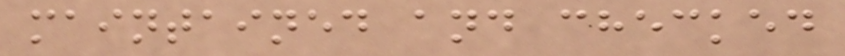maintained and checked
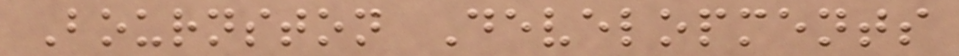Bournston Developments
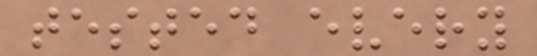tested every
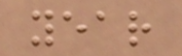year
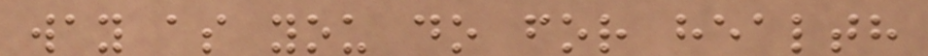way as you do for health
